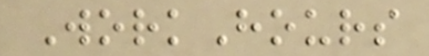WorkHours
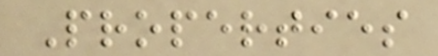Properties
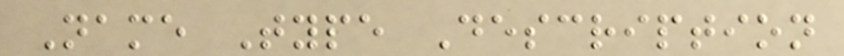Name Type Description
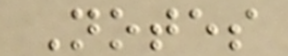Notes
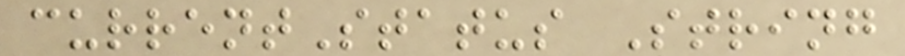currentStatus String
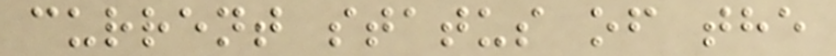current status of the
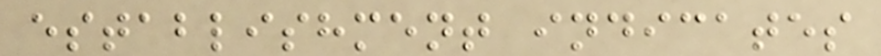establishment indicates
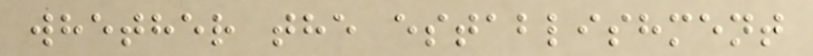whether the establishment
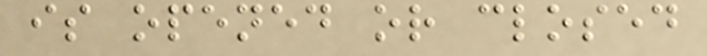is opened or closed
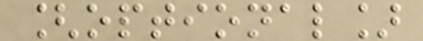[optional]
